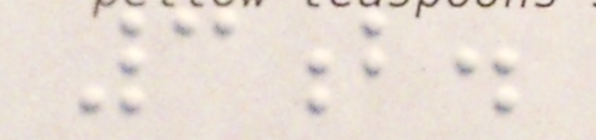3b.
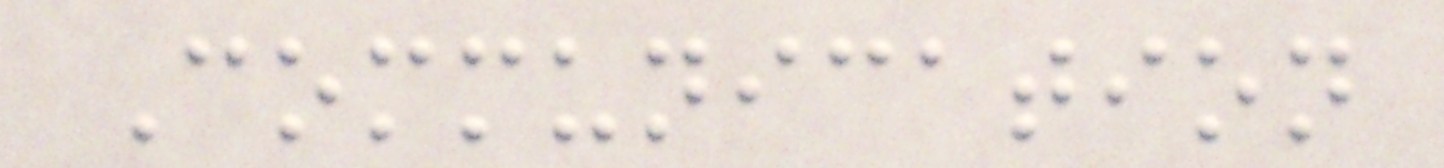Communication
